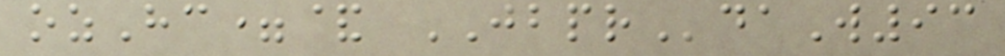ozHc=& JBPRdaW93
